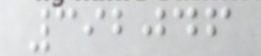392046
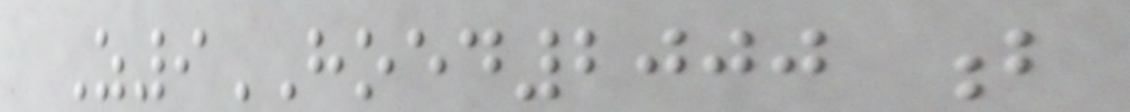Z9HOED2000 b
